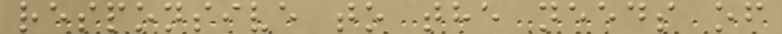responsive to the needs of
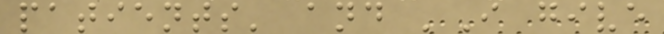patients' and 'I give
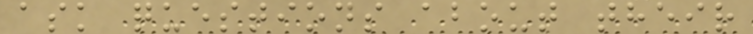ask questions about their
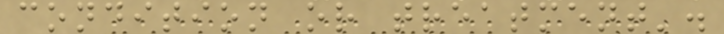condition or treatment'.
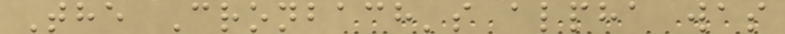The Cronbach's alpha was
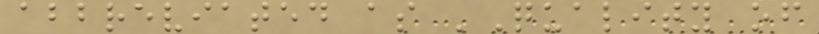abbreviated as 'Quality of
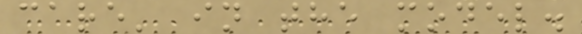care' in the model.
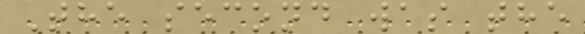The second was the
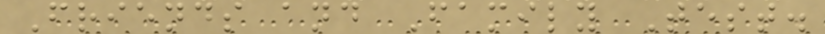Friends and Family Test.
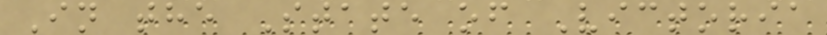In the State of Victoria
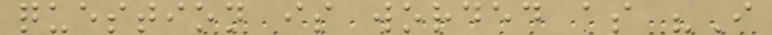question is worded as "I
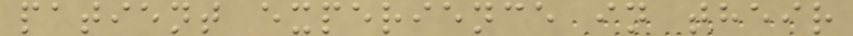patient experience in their
